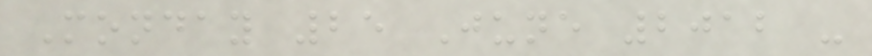Monday 25 June 2012 -
